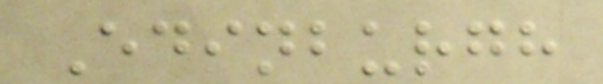Edinburgh
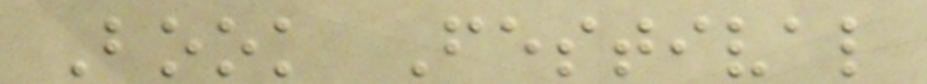Book Festival
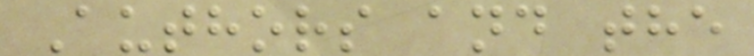Authors and the
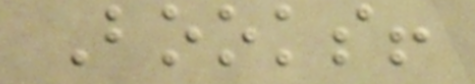Books!
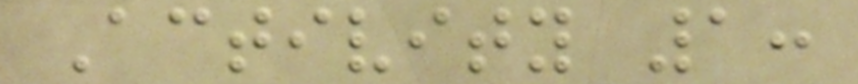Activity 1:
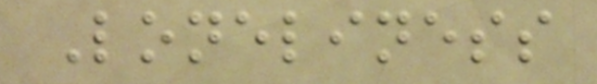Loneliness
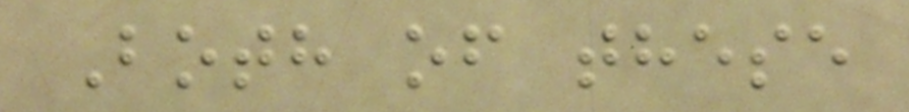Both of these
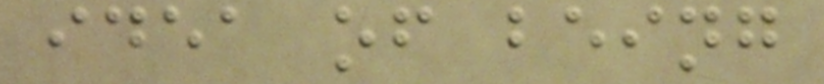idea of being
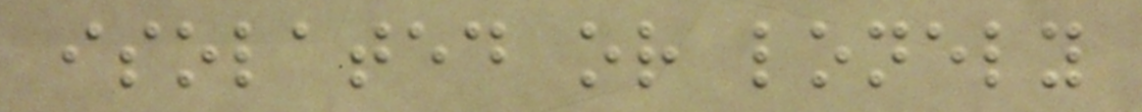isolated or lonely
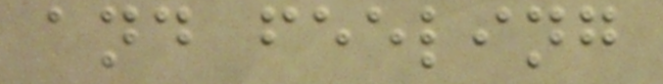and feeling
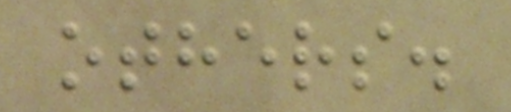others.
